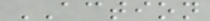ACTION
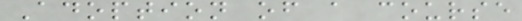Adoption of a course
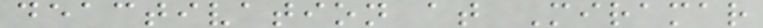deactivation at Miramar
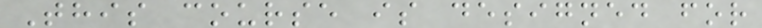This course is designed for
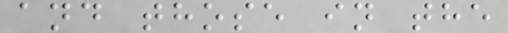and those in the
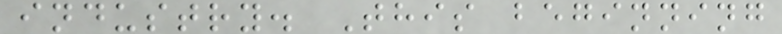industry. This beginning
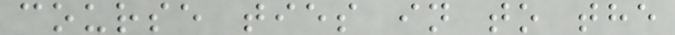course ties in to the
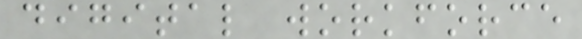digital workforce
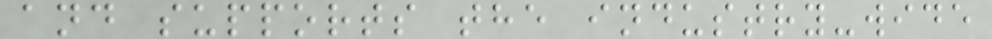and supports the industry-wide
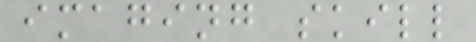imaging skill
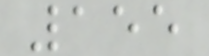155
